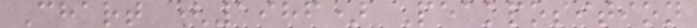Chart (1986) Peakposition
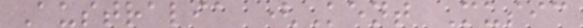Australia (Kent Music
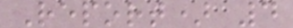Report) 4
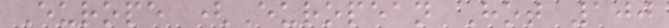Europe (European Hot 100
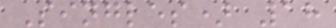Singles) 18
